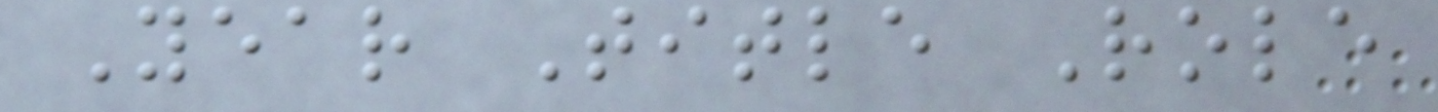Year Title Role
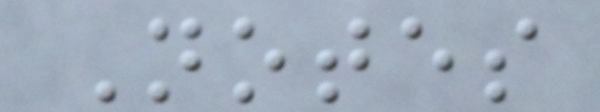Notes
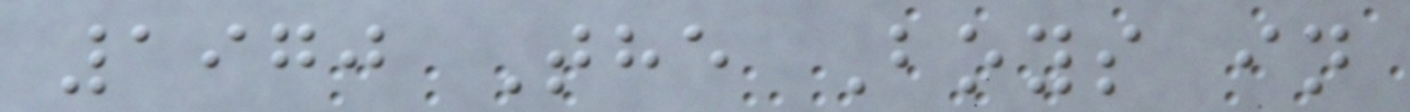1970 The Boys in
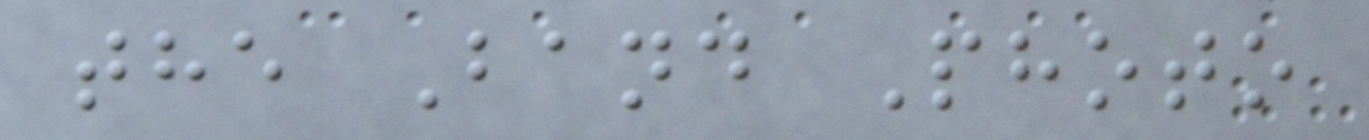the Band Photo
